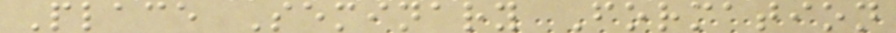Place Seminary Formation
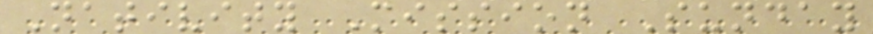Nativity Mission Sunday
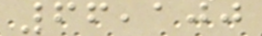66,100
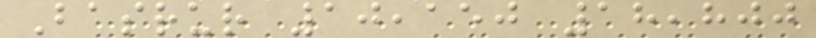Basrur 10,150 18,800
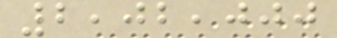2,02,000
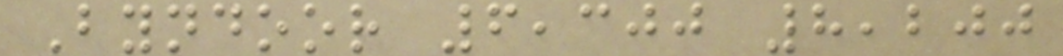Byndoor 6,300 8,200
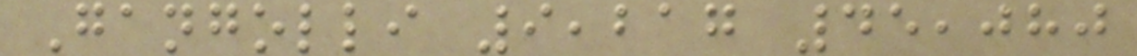Gangolli 9,217 45,080
